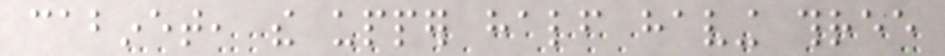cabinet, the upper half having three
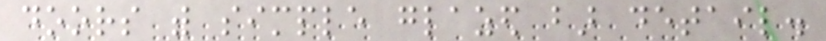doors with simple glazed bar detail.
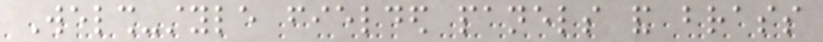Welsh-style fielded panels and brass
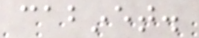cabinet.
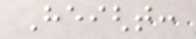Height:
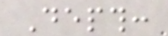Depth:
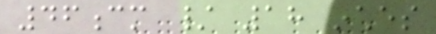46cm / 18 inches
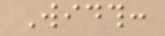Width:
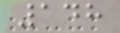148
